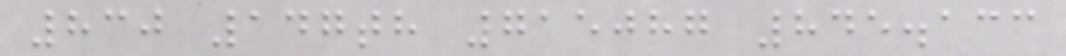830 147th 715087 845.133
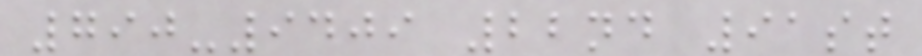790-9409 22nd 91st
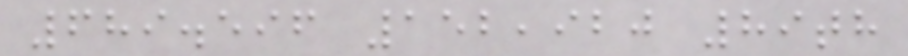689.596 152,920 89th
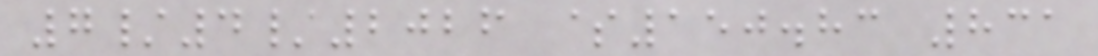7/4/2026 $150.83 831
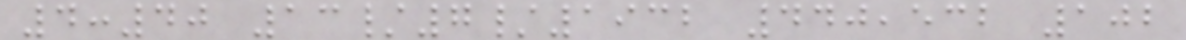4:40 13/7/1932 440,532 102
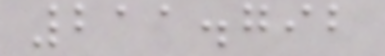211.792
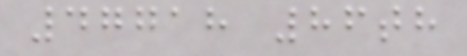47718 86th
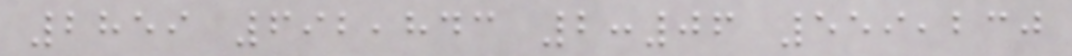2859 692,843 2:06 559,230
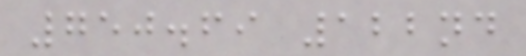750.69 122nd
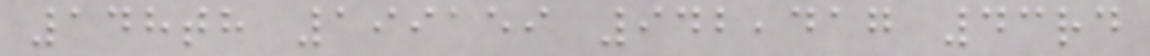148th 199159 942,417 43rd
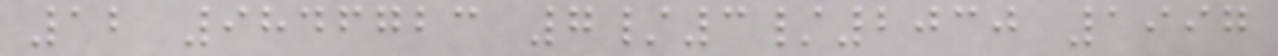12 9846723 7/3/2030 1997
